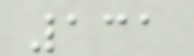131
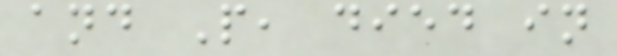and P, died in
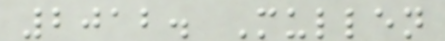2012. Mullen
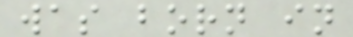was born in
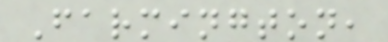Farmington,
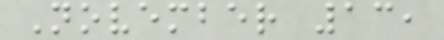November 13,
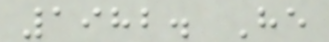1982. He
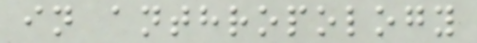in anthropology
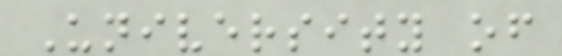University of
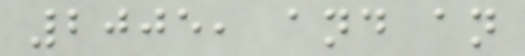2005, and an
